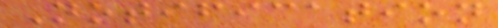Notification
